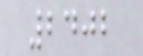2402
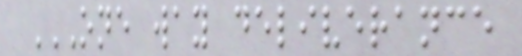ONE WAY DELIVERANCE
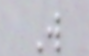W
